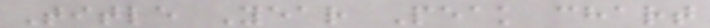Title Year Peak chart
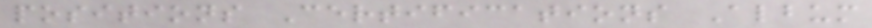positions Certifications Album
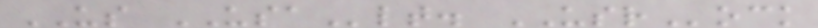US USAlt. USRock
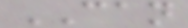CAN
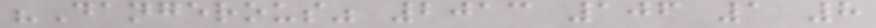"Dangerous" 2013 106 1 8
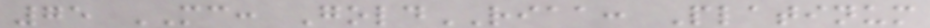75 MC: GoldRIAA: Platinum
